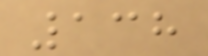138
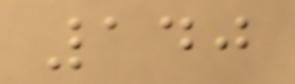140
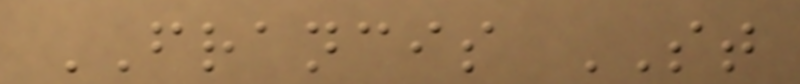FRANCIS ST
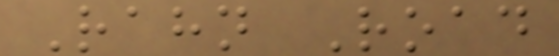Rahn Road
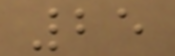25
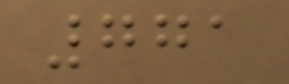771
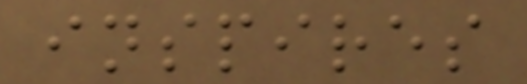inspires
